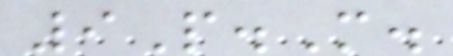9P.M.
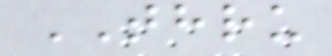THRU
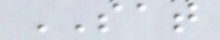SAT
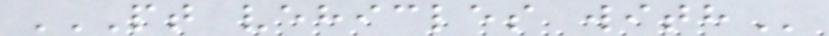PT VEHICLES WITH
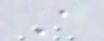A
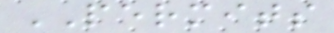PERMITS
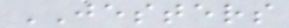JESTERS
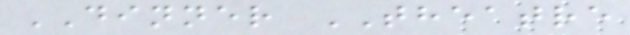DINNER THEATRE
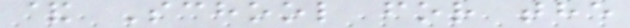& School for the
